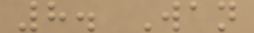8. Wan
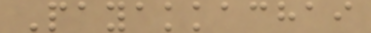Payakkachai
